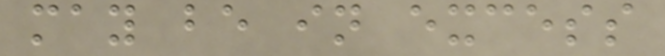may be in excess
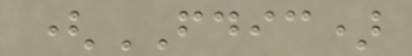(FDIC)
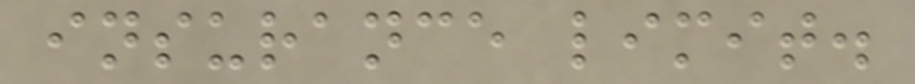insurance limit.
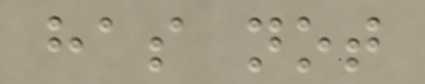has not
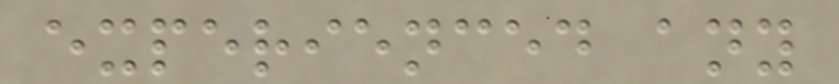experienced any
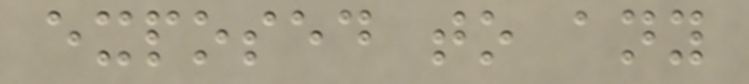exposed to any
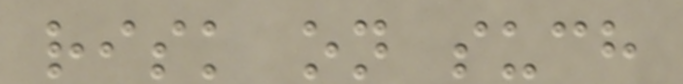risk on such
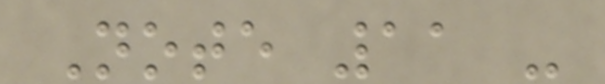Note 11 -
